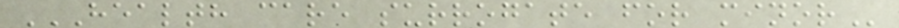HEALTH CARE SURROGATE FOR MINOR
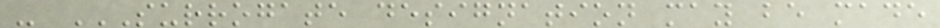- SURROGATE DESIGNATION MAY BE MADE
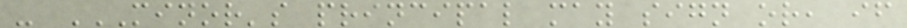- MINOR'S PRINCIPAL MAY SIGN OR, IF
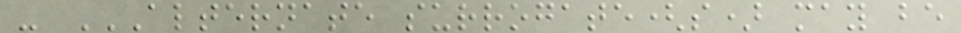- ALTERNATE SURROGATE(S) MAY BE
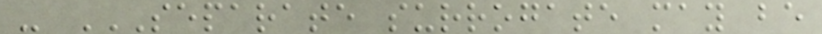- SEPARATE SURROGATE MAY BE
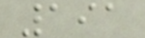191
